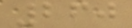260
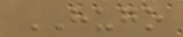HUGO
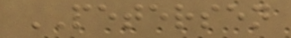PETERSEN
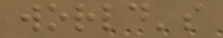world's
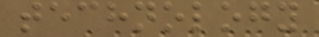technology
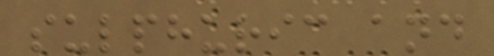sulphuric and
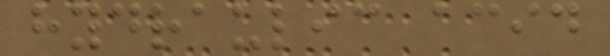hydraulic acid
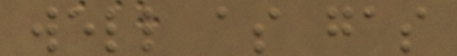well as gas
